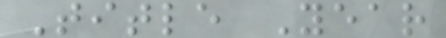Title Year
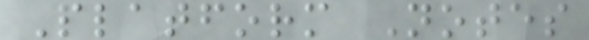Platform Notes
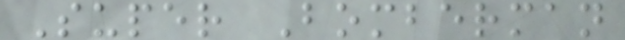Super Bomberman
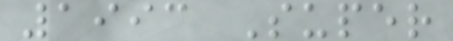1993 Super
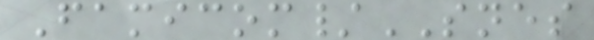Famicom/SNES
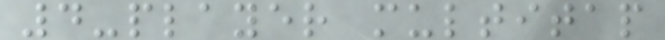4-player multitap
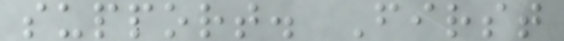support. First
